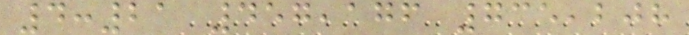4:21 457,176 735,208
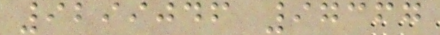9299046 97367
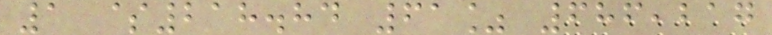1 $218.84 61% 686,217
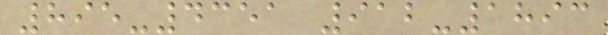895-4351 912-1893
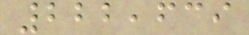222,639
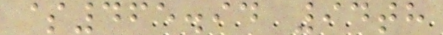$465.94 94th
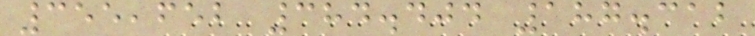355,652 384.404 187.312
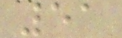51
